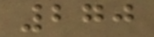270
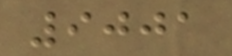9001
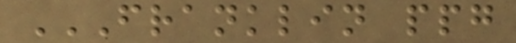FRANKLIN PPG
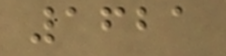1621
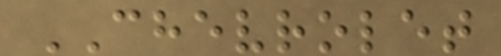CHEVROLET
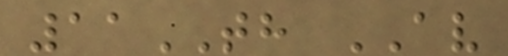11TH AV
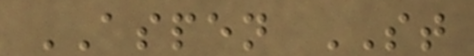ASPEN ST
